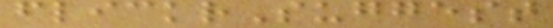flickrSuggest
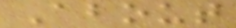About
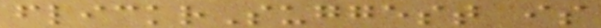flickrSuggest is
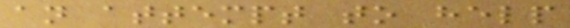an attempt to help
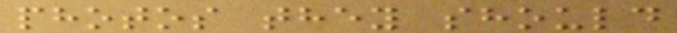photos they should
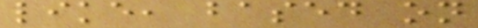like, based on
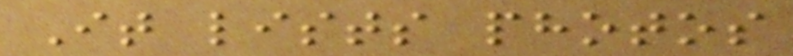It lists photos
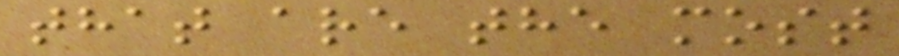that are the most
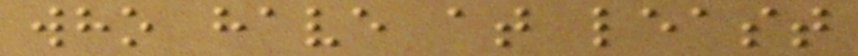who have at least
